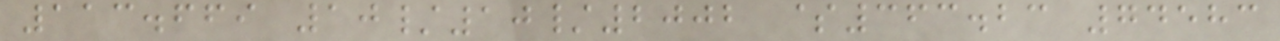113.669 10/10/2002 $363.23 74583
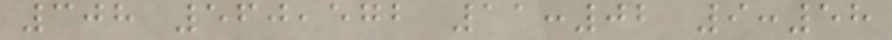308 560,572 11:02 9:58
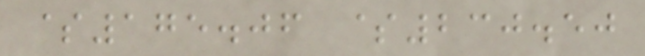$175.06 $230.50
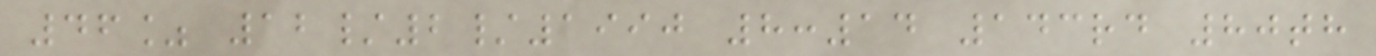46% 12/2/1990 8:14 143rd 80th
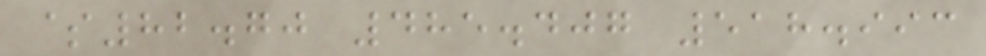$82.70 485.407 518.993
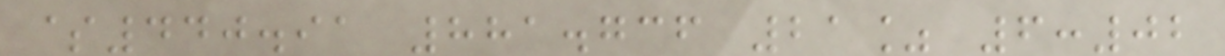$440.91 881.736 21% 6:02
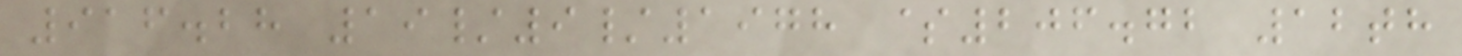916.28 19/9/1978 $206.72 12th
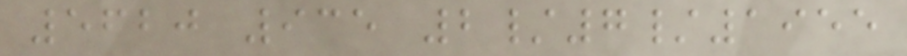5620 935 2/7/1955
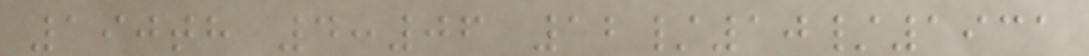190th 4:06 12/10/1931
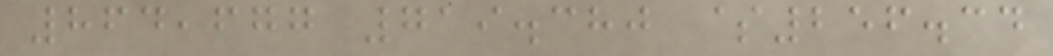864,677 719.380 $256.34
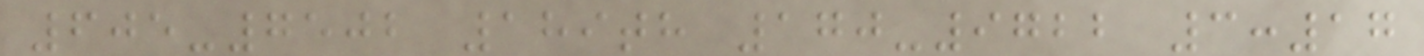605-7502 189th 170-9722 3:17
